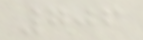706
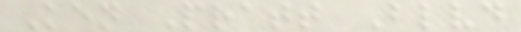Ken Pratt Blvd
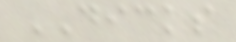DICKS
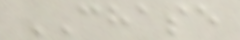CHASE
